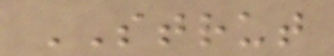STRUT
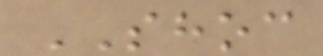SHOC
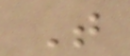T
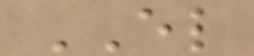EL
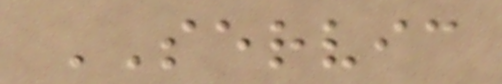SERVIC
